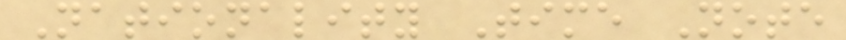Nationality Time Note
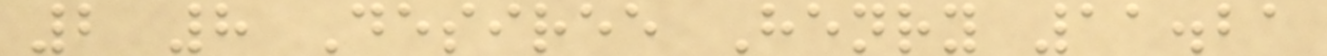2 8 Desiree Henry 11.21
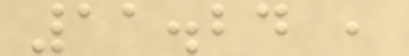11.24 ,
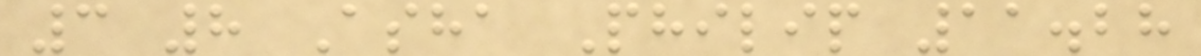3 8 Asha Philip 11.28
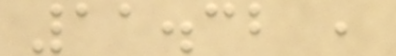11.32 ,
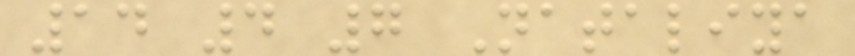14 4 7 Nataliya
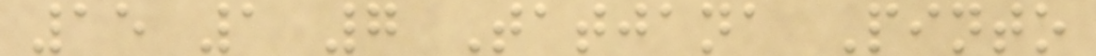15 1 7 Tatjana Pinto
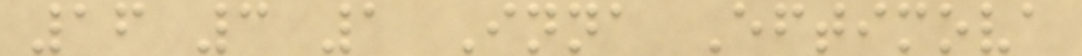16 3 1 Inna Eftimova
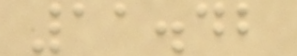11.42
